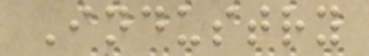Industry
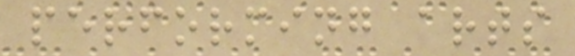performing arts
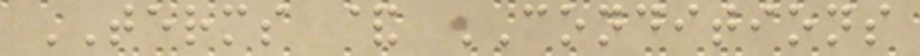TERMS & CONDITIONS
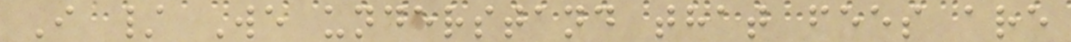I / We understand that fees are
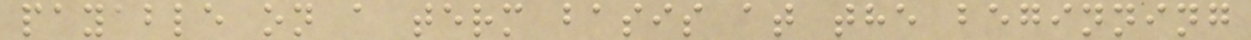payable on a term basis at the beginning
